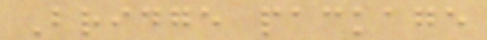Bridge package
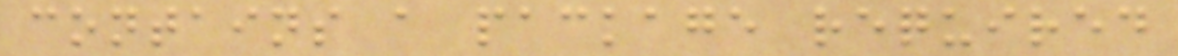contains a package required
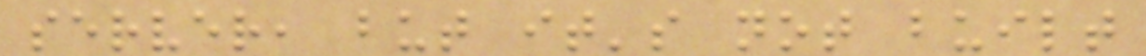server, but it's not built
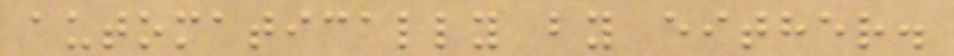automatically by either.
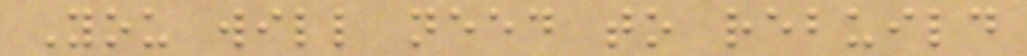You will need to rebuild
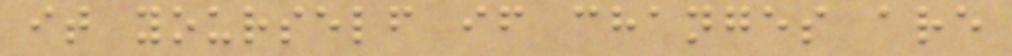it yourself if changes are
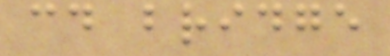cd bridge
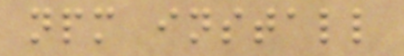npm install
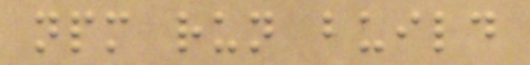npm run build
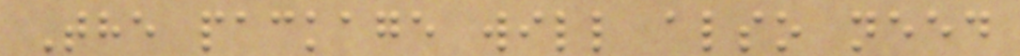The package will also need
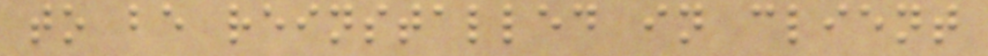to be reinstalled in client
